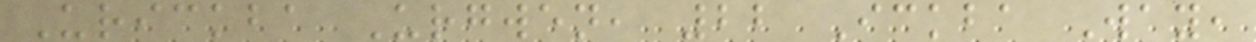Urickba Urgwen, 22 Ickba Way,
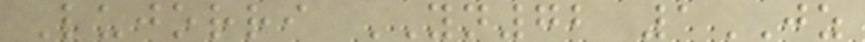Lujorri YN72 1JZ
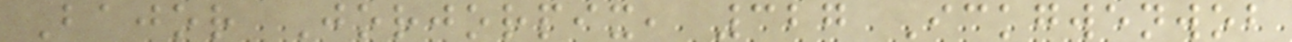Bajor Jorjorpix, 327 Ickgwenwob
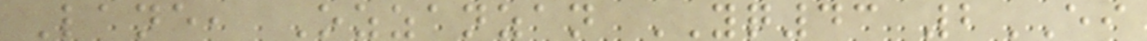Lane, Ozzanzan YQ43 2EI
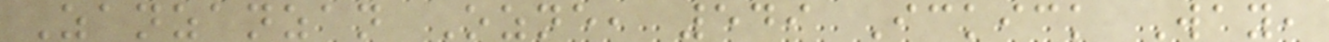Zanzanzan Ozne, 549 Ickick Way,
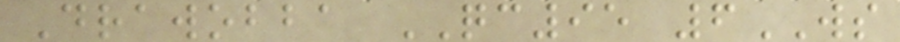Drawobba QC95 6WS
